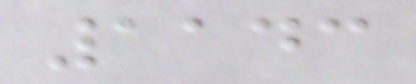1143
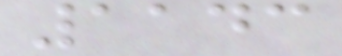1143
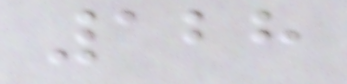128
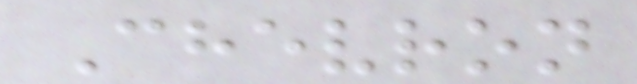Chevron
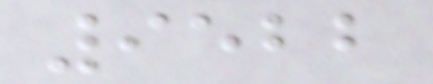9522
